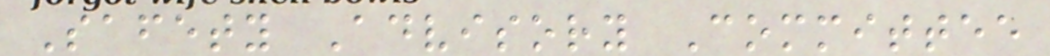Safety Advisory Committee
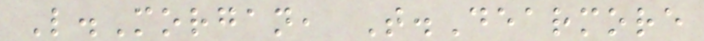L.Morgan, T.Dearmore
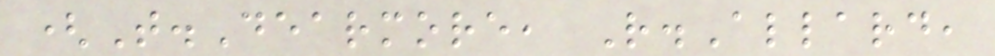(T.Dearmore, R.Allard,
